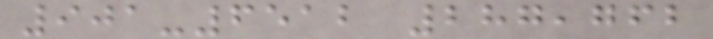901-6512 287,762
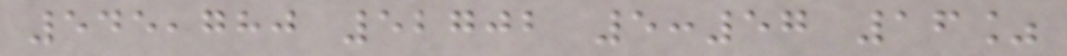545,780 52702 5:57 16%
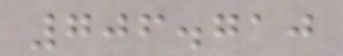706.710
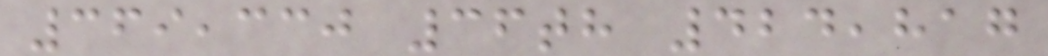369,330 36th 424,817
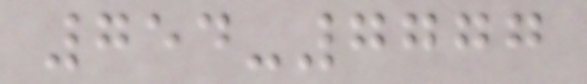754-7777
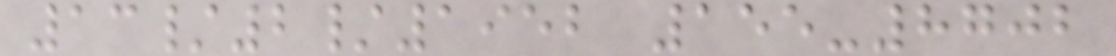13/2/1952 155-8702
